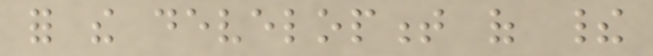for the development of their
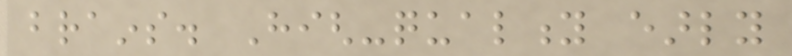brains. High-quality early
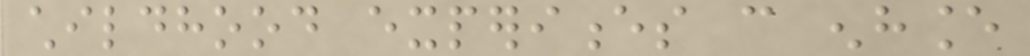childhood experiences can enhance
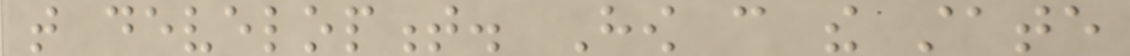that development. How can the state
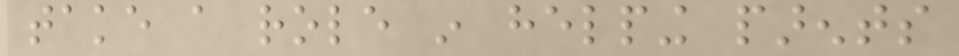take a role in helping parents
